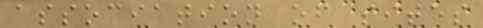association of sites
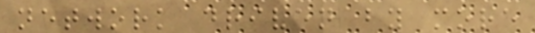network driven by more
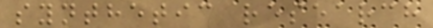synthetic research
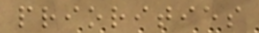priorities
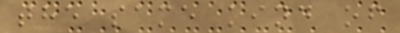the same kind of
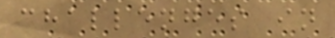challenges in
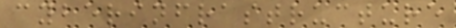cyberinfrastructure
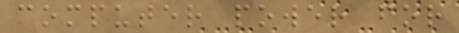computer power for
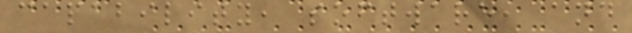capability, software, and
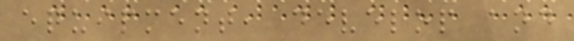equipment, develop and
